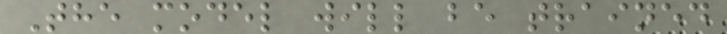The model will be trained
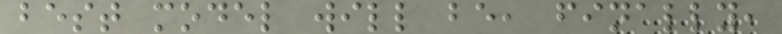best model will be, finally,
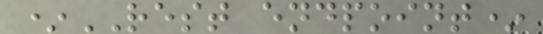*REST endpoint*
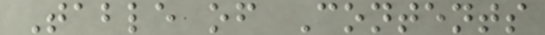Table of Contents
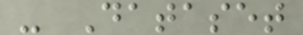- Dataset
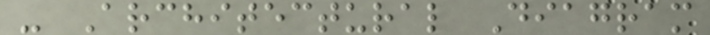- Architectural Diagram
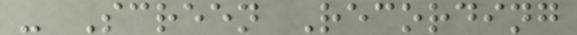- Screen Recording
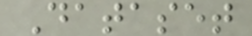Dataset
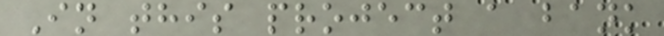In this project a bank
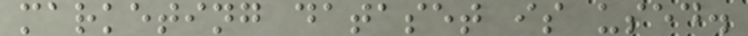marketing dataset is used.
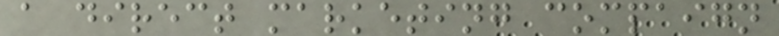a direct marketing compaign
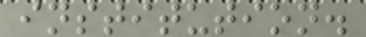institution.
